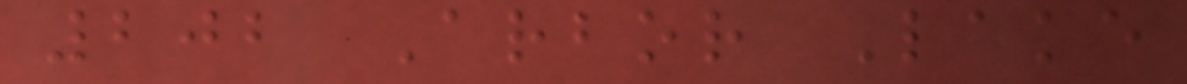202 Arbor Lake
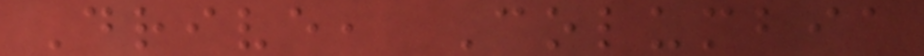Drive, Columbia
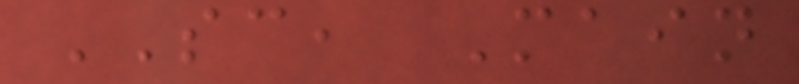SC, Main
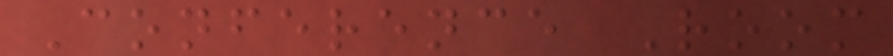Conference Room
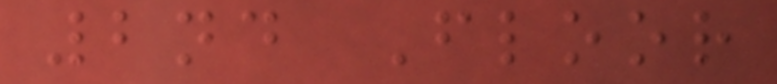2nd Floor
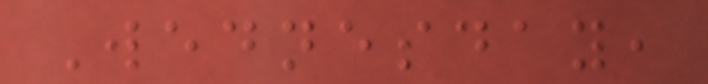Wednesday,
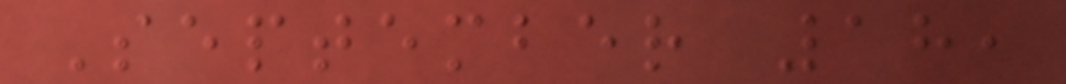September 18,
